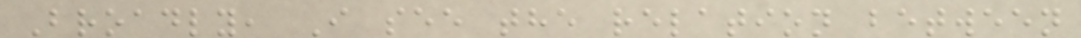Broadly, I see the relation between
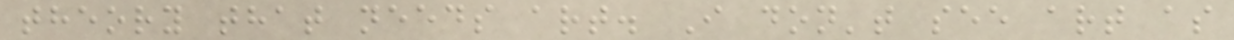theory that needs art. I don't see art as
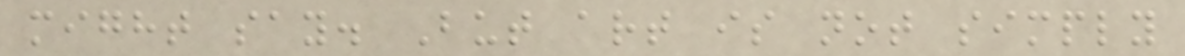might say. But art is not simply
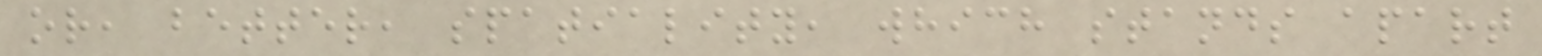or, better, spatiality, which stands apart
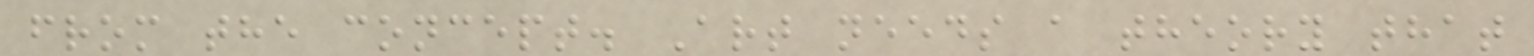from the concept. Art needs a theory that
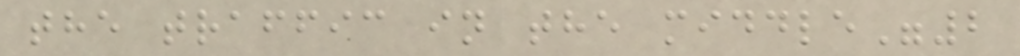the traffic in the middle"2
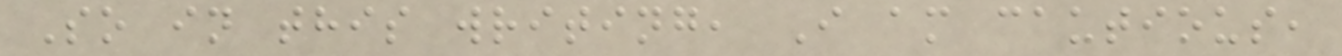So in this writing, I am cautious,
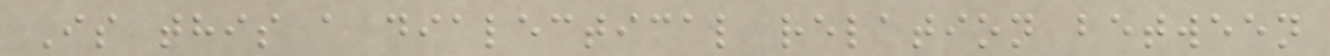Is this a dialectical relation between
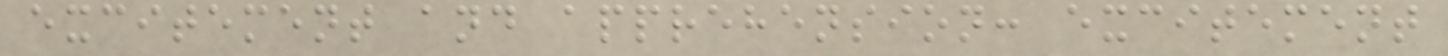excitement and apprehension: excitement
